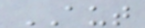AUT
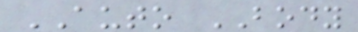AUTO BODY
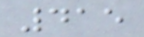415
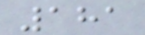181
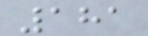181
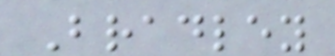Bradley
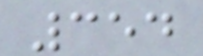354
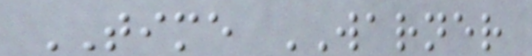TIME WARNER
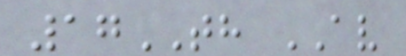17TH AV
